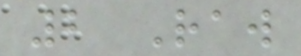2 Raw
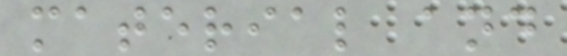material and
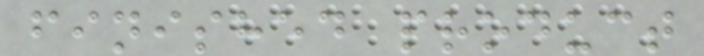finished product
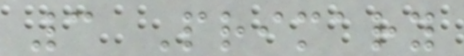3 Primary
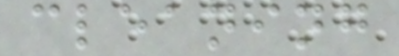cleaning
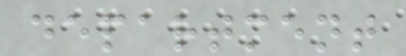department
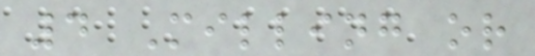4 Milling or
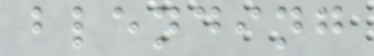blending
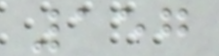157
